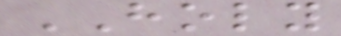HOLY
